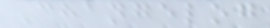Changelog
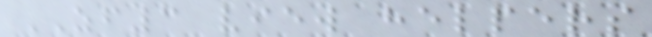ZF3 view helpers
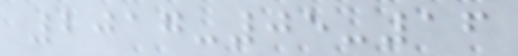2017-05-16
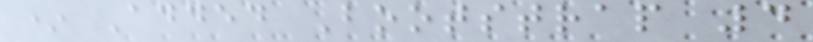* Added Bootstrap 4
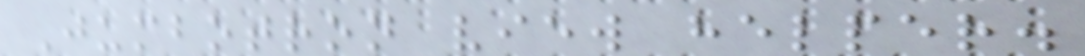Jumbotron view helper.
